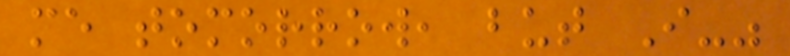me tomorrow, but I-"
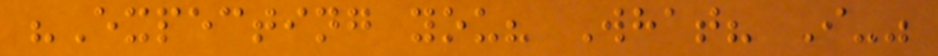"Expecting you? What? I-"
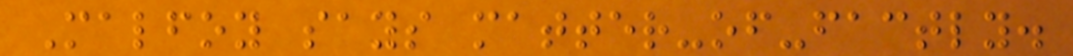Malfoy says matter-of-factly.
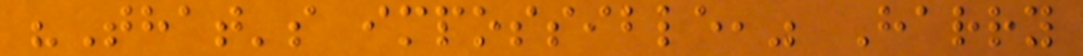"That's impossible," Harry
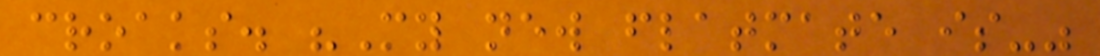croaks. "My new flatmate is-"
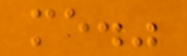me."
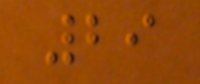29
